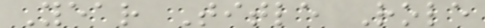Year Title Role
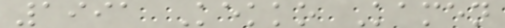1991 Kekko Kamen
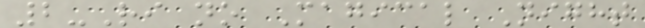2-Ri no Magical Night
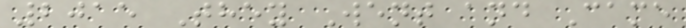2015 They Went and Came
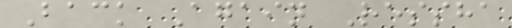Back Again Ressha
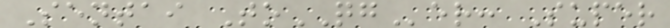Sentai ToQGer: Super
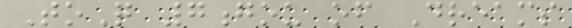ToQ 7gou of Dreams
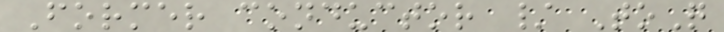Former conductor / ToQ
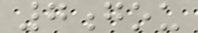7gou
